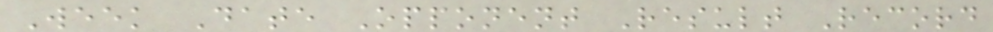Week Date Opponent Result Record
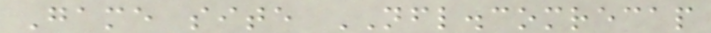Game site NFL.comrecap
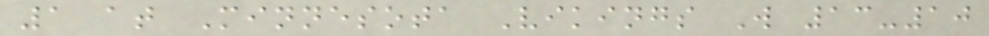1 at Minnesota Vikings W 13-10
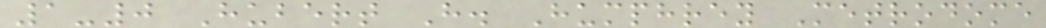1-0 Hubert H. Humphrey Metrodome
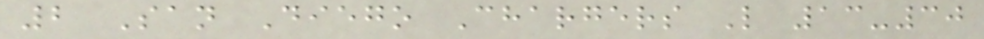2 San Diego Chargers L 13-30
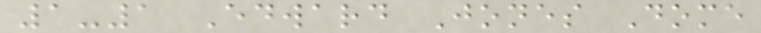1-1 Edward Jones Dome
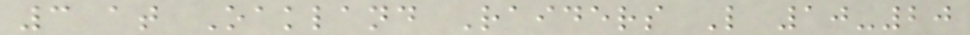3 at Oakland Raiders L 10-20
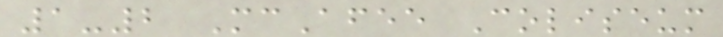1-2 McAfee Coliseum
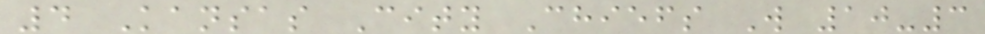4 Kansas City Chiefs W 10-3
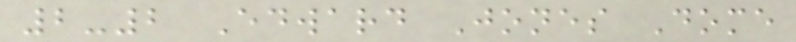2-2 Edward Jones Dome
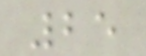25
